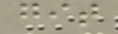git
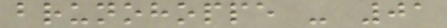brunohoppe - 01
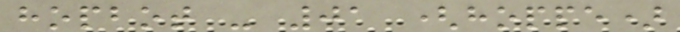hopbot - 01 (hoppe)
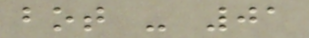bot - 01
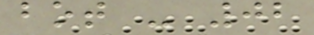bot - 02
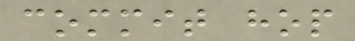commit hop
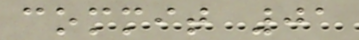commit 01
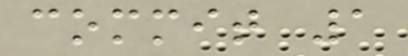commit 1
